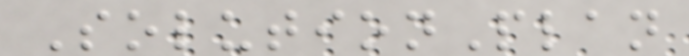SolutionPlan
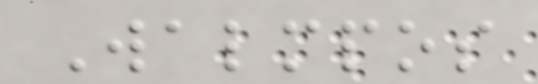Walmpos
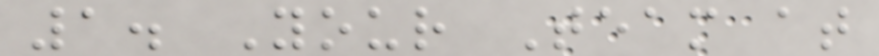1. Your Team at
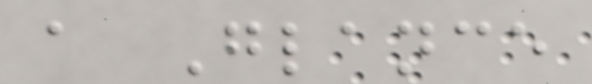a Glance
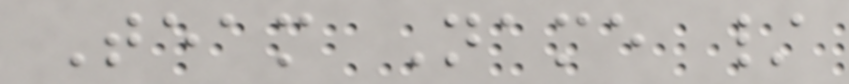Team Name /
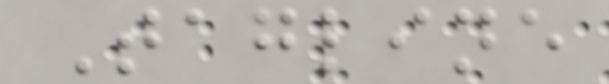Tagline
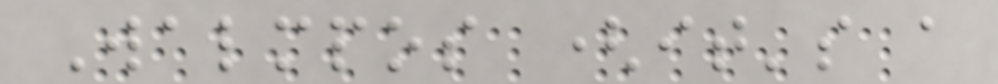Walmpos (it's a
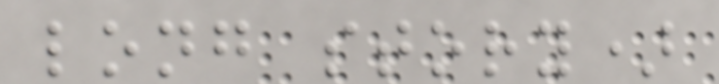long story)
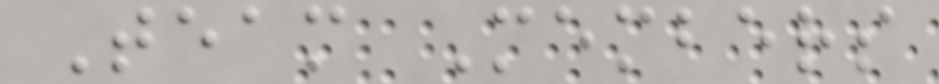Team Members
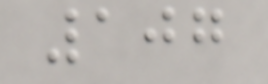107
